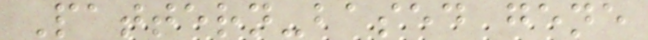Pattern-based gene
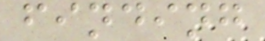finding
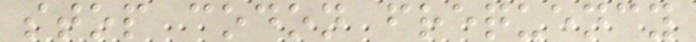stop codon frequency
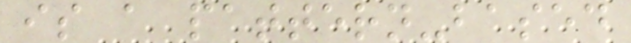is a pattern-based
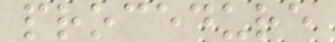procedure
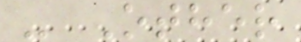- Other
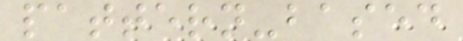pattern-based
